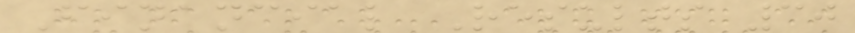Financial Results 30
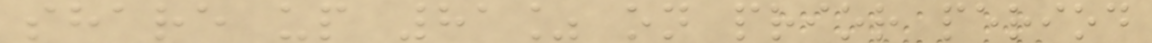share up 81% on prior period
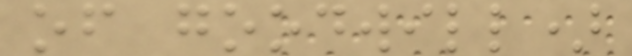of goodwill)
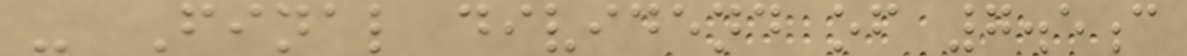- Final dividend of 7.5c
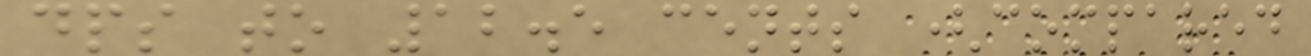dps to 12.5 cents (compared
